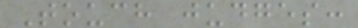Touch judges:
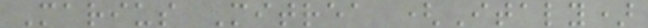Marius Mitrea (Italy)
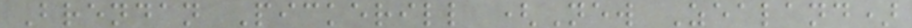Brendan Pickerill (New Zealand)
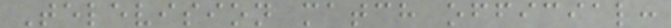Television match official:
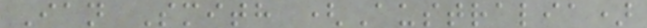Ian Smith (Australia)
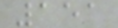151
